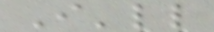I'll
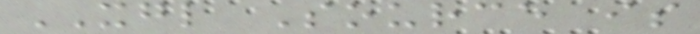XGL Source is
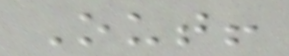Out!
